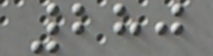280
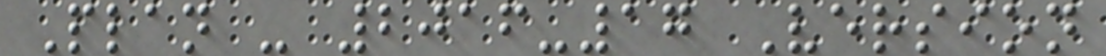Plan - 2016-17 Version
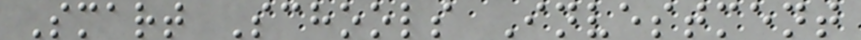Smart Schools Investment
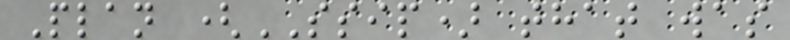Plan (SSIP) that was
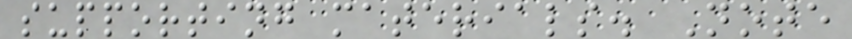supporting materials. Note
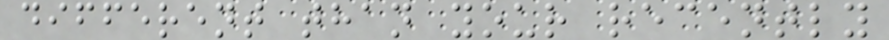different than your recently
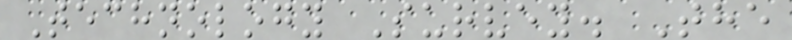Technology Survey. The
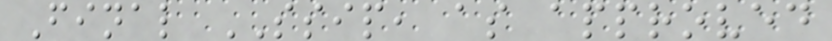Final SSIP, as approved
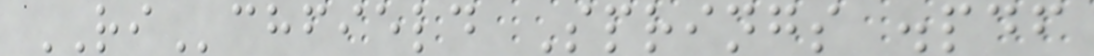RIchfield Springs .pdf
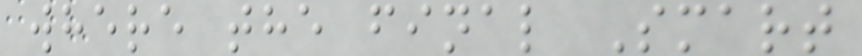where the final Smart
